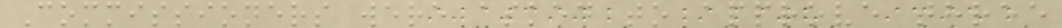Commissioners were asked to approve three
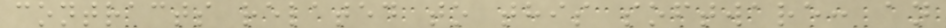contracts related to this software: an
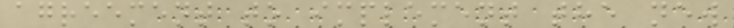agreement to implement the new
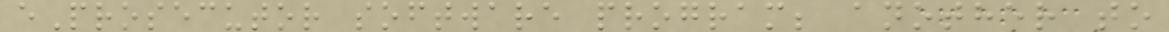eProsecutor software program; another to
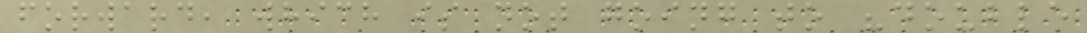forward, which is not going to "double
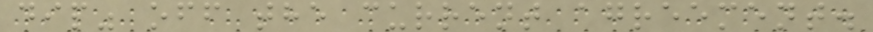dip" off the current agreement.
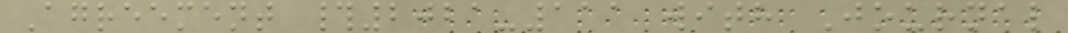Agreement #2021-111 with Journal
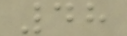48
